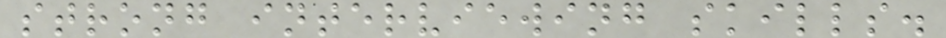strong interviewing skills.
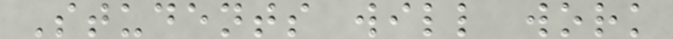Students will work
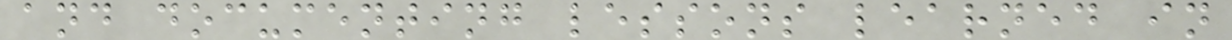and documenting lessons learned in
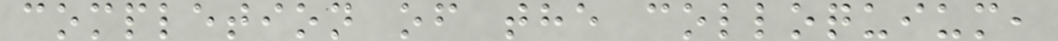completion of the colloquium,
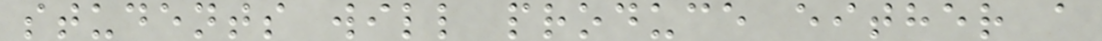students will produce either a
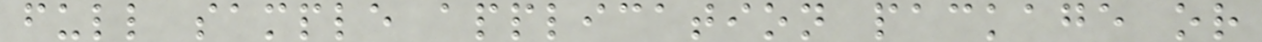full sample application package or
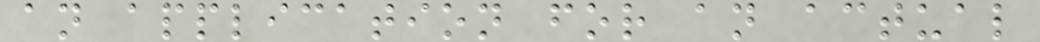an application for an actual
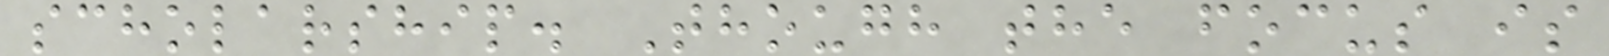scholarship. Though the focus is
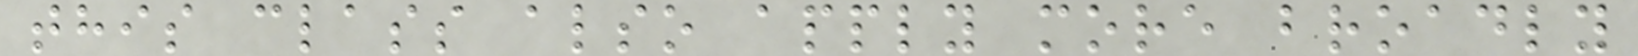this class also apply more broadly
